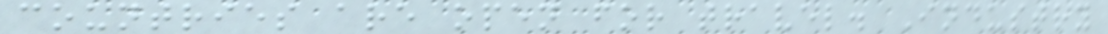countries are open for travel. Industry
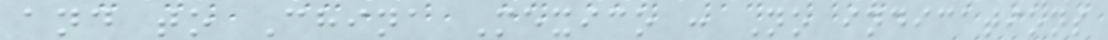and to China Mexico : No indications
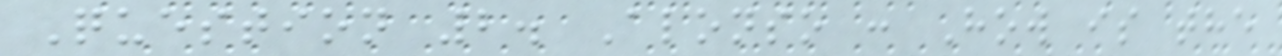Question 2. Alonso : How is the
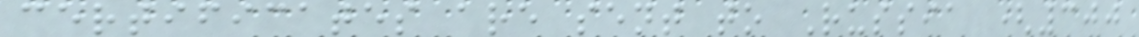certificates are sent to Russia (300
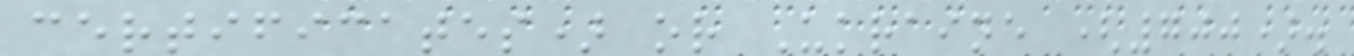certificates) or Ukraine (700).
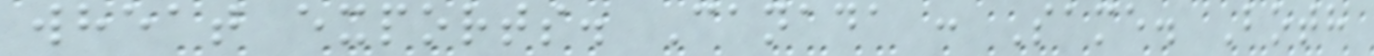wheat exports. Canada : Same. Both
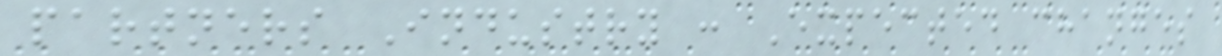partners Industry : Expected changes
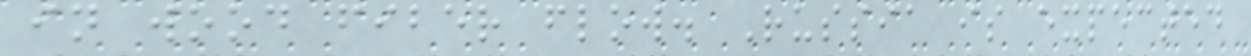in wood fiber flow. Russia is expected
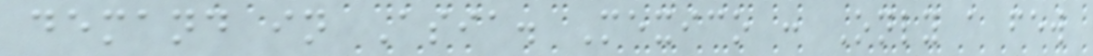demand in Asia. Mexico : Only a few
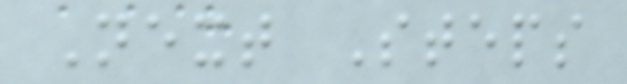Next Steps
